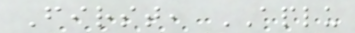First, APLU
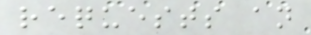requests an
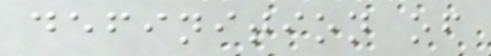definition of
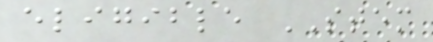eligible STEM
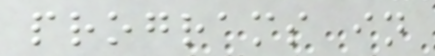programs in
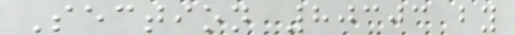Section 80303 by
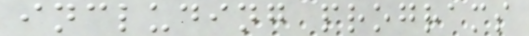including programs
